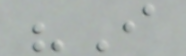"I
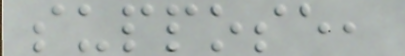suppose,
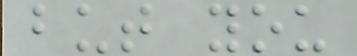but you
